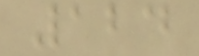124
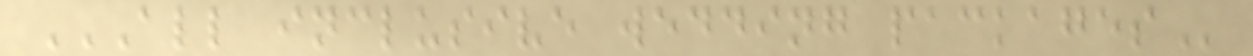ALL INCLUSIVE WEDDING PACKAGES
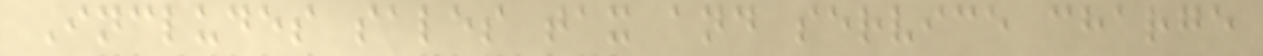Includes sales tax and service charge
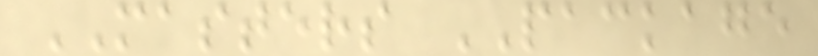MASTERS PACKAGE
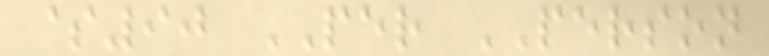$90 PER PERSON
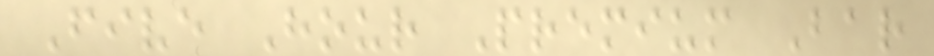Five Hour Premium Bar
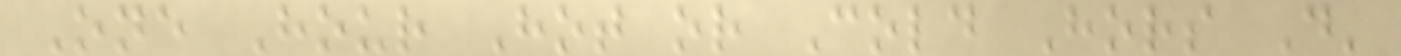One Hour Hot or Cold Hors D'
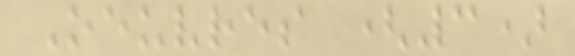Oeuvres (3)
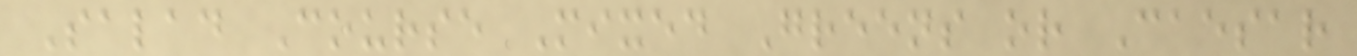Salad Course Mixed Greens or Caesar
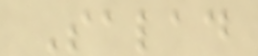Salad
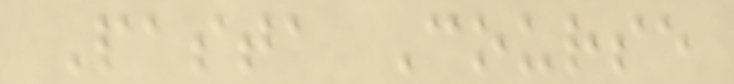Pasta Course
